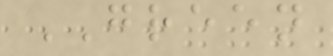GREEN
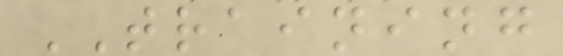TRAINING
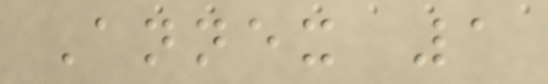Annex 1
